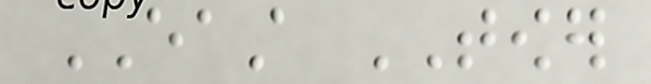EAST TOWER
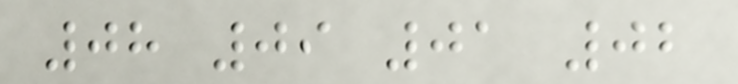08 09 01 02
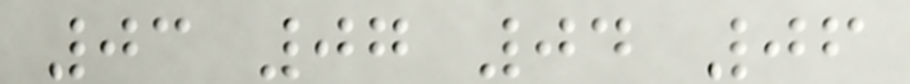03 07 04 06
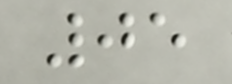05
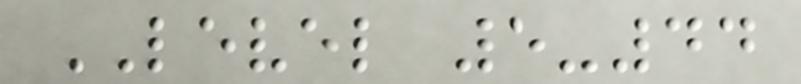LEVEL 5-44
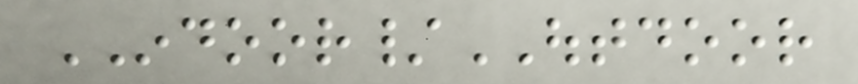INDOOR/OUTDOOR
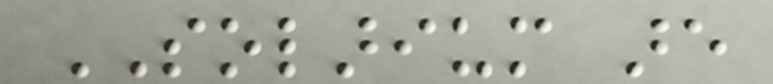SOLARIUM are
